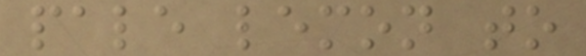pale lemon to
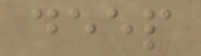deep
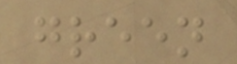green
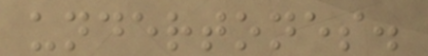undertones.
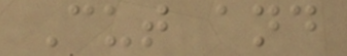Cut and
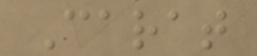Carat
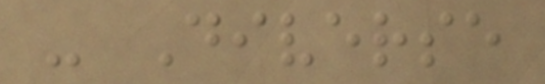- Diverse
